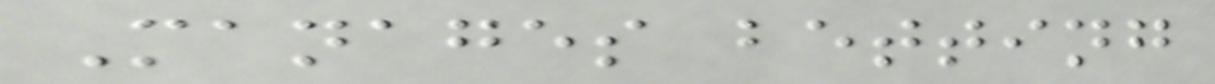Manages betting
